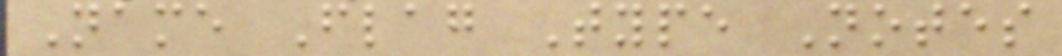Name Flag Type Notes
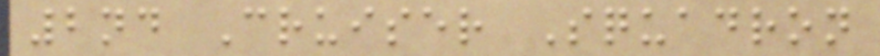2nd Cruiser Squadron
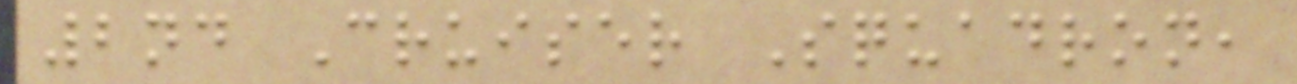2nd Cruiser Squadron,
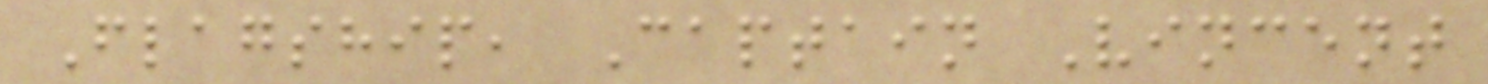Flagship, Captain Vincent
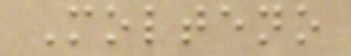Molteno
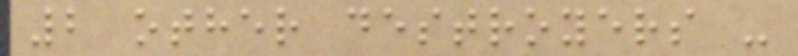2 other destroyers -
